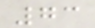73
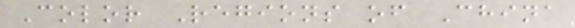Color Regions of China
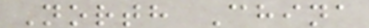North China
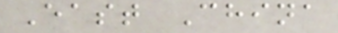East China
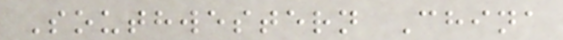Southwestern China
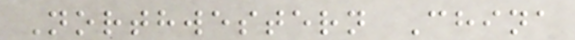Northwestern China
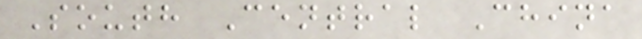South Central China
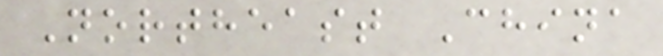Northeast China
